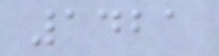1421
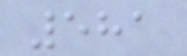581
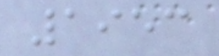1953
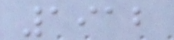1912
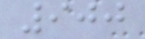900
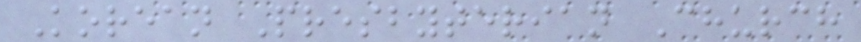Korean Presbyterian Church
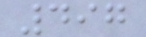497
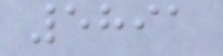5891
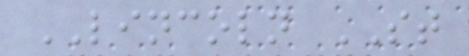LINCOLN ST
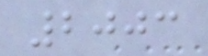2003
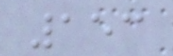153
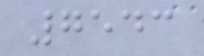7543
